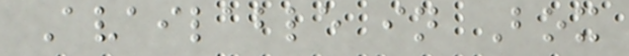Available in Box
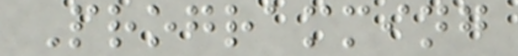Programming
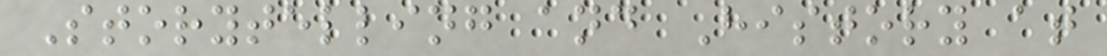Storytelling and History at
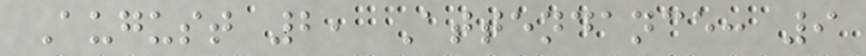August 2, Attendance: 9
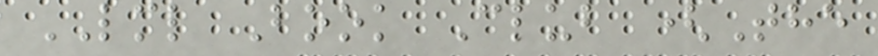LML Book Club (The
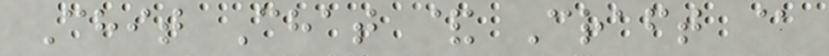Chit Chat & Craft @
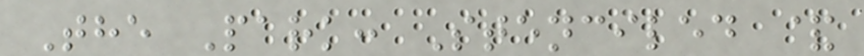The Park: Stenciled &
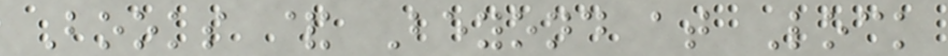Books & Beyond at Lock
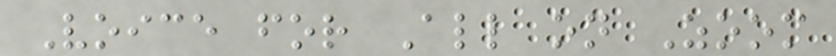Voice for All on Zoom
